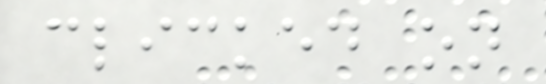clicked on
